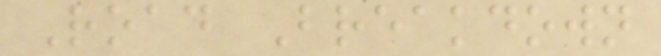Road Breakdown
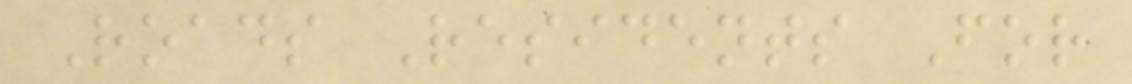Roads Residents For
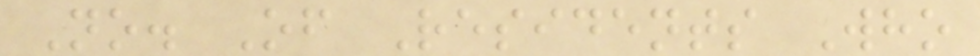No. Of Residents Who
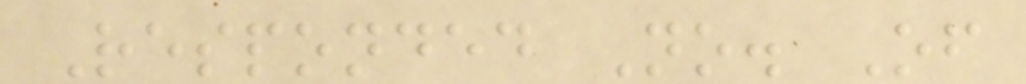Responded No. Of
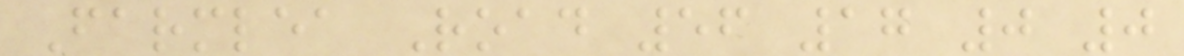Farmlea Road 56 17 0 0
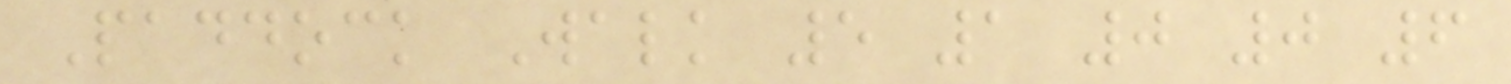Paddock Walk 5 1 0 0 6
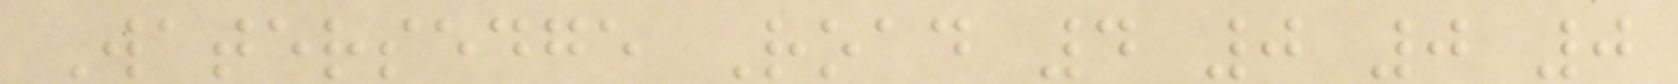Watersedge Road 4 0 0 0
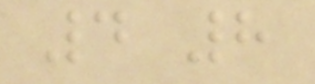4 8
